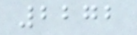2272
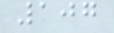107
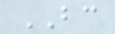BC
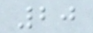20
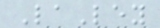LaLey
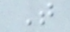T
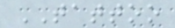TATTOO
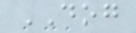DOG
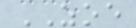ZOE
